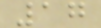17
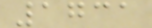1731
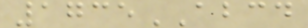1735ABCD
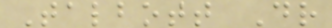Talbott Dr
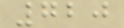720
